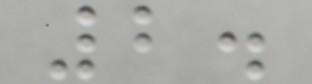2.
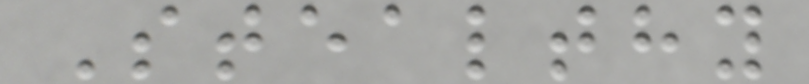Stealthy
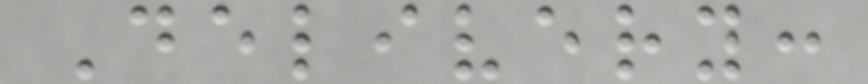Delivery:
